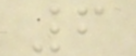6
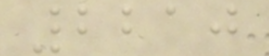2210
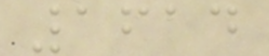1614
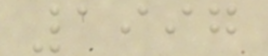1997
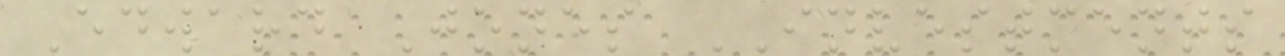Edward Jones INVESTMENTS
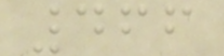466
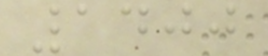1400
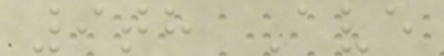9th Ave
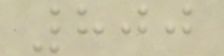800
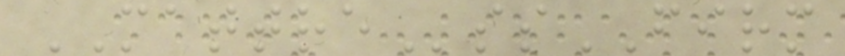MATTREssFIRM
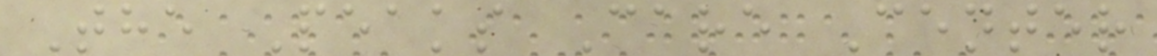The Peaks Care Center
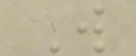W
